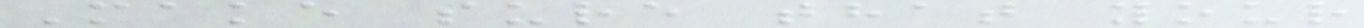Make sure that your
